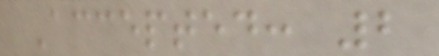Accepted: 2
